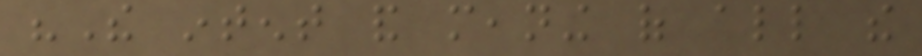"The intent and meaning of all the
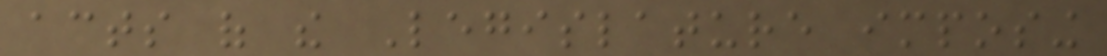acts of the Legislature imposing
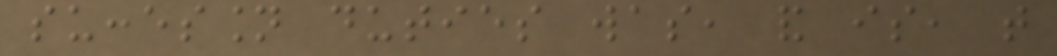succession duties was, and is, that
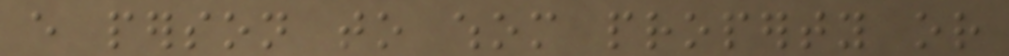every person to whom property or
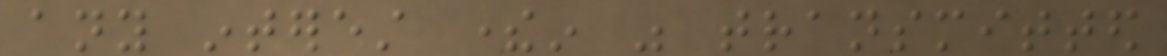any interest therein was transmitted
